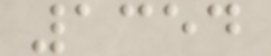1354
